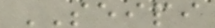SEIPI
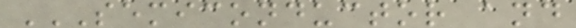SEMICONDUCTOR AND
